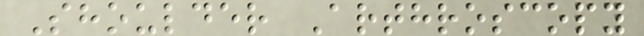Shoulder Arthroscopy
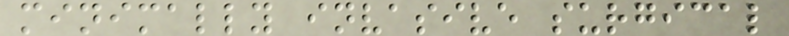minimally invasive surgical
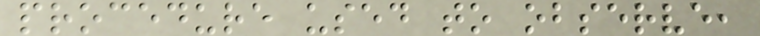procedure used to observe,
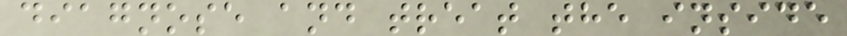diagnose and treat the inside
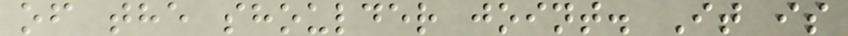of the shoulder joint. It is
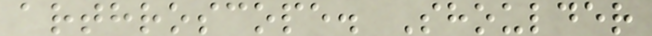arthroscope. Shoulder
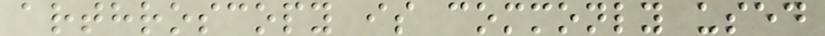arthroscopy is commonly used
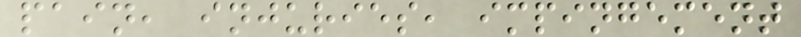pain, injuries, impingement
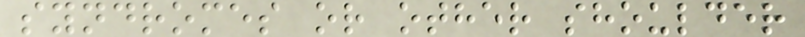syndromes or other shoulder
